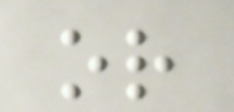or
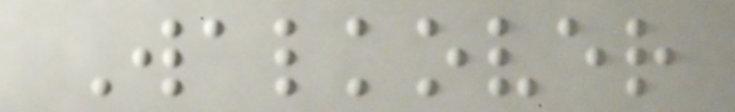Walkover
